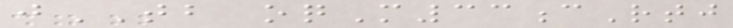jTB oqM33cRtj
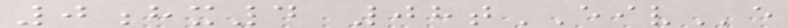0hx4 08tEIVe
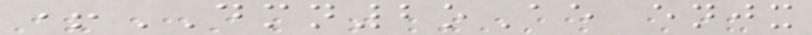+DMN2oAe enjx
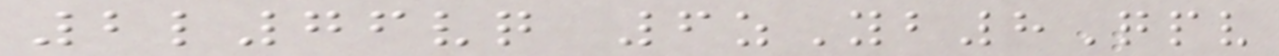2l76vq 6zYb8Qpv
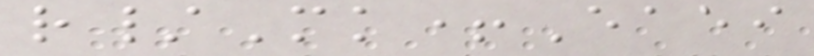r/Mk+Eaei
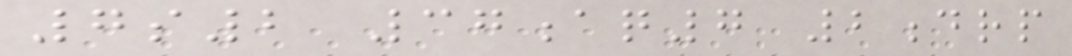7s2 37aq7 2drp
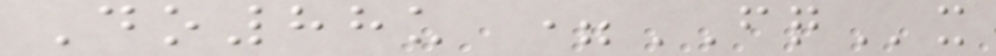Do88u =FQx
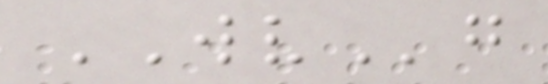WVg
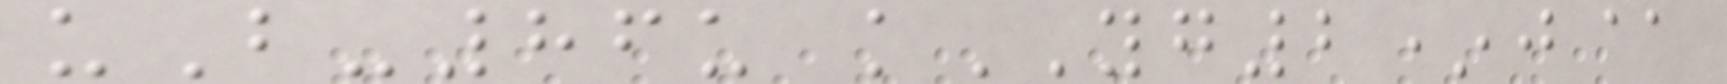uB-86u kYG2*j@
